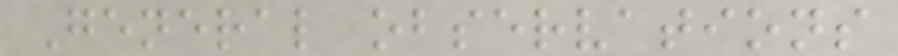General observations
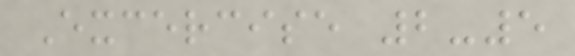Excercise 2-5
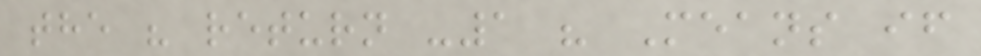the " return -1 " Means if
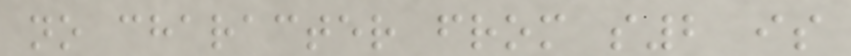no character from s2 is
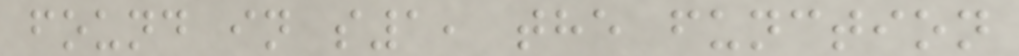found in s1, the function
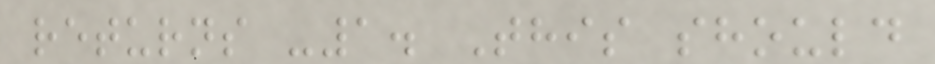returns -1. This should
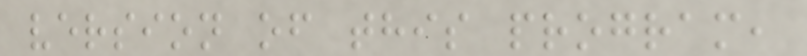version of this program,
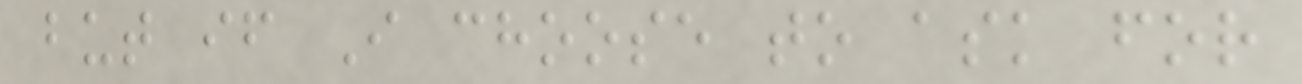but if I choose to ask for
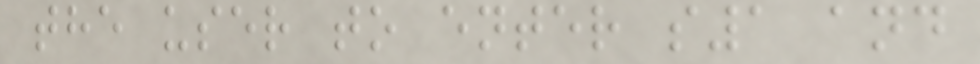the user to enter s1 and
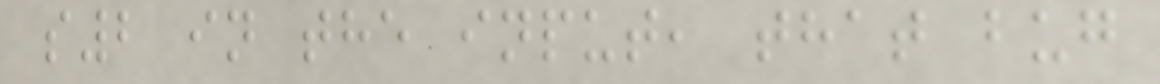s2 in the input, that bug
